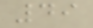49
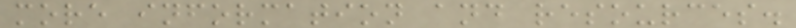more information and resources.
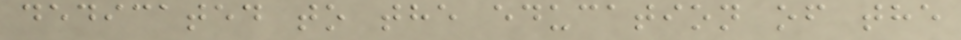dedicated to the education of the
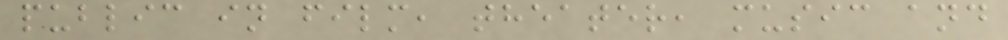public in film, theater, music and
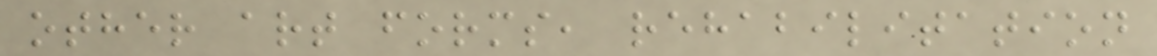other art forms, rehabilitation
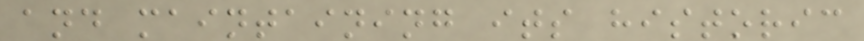and maintaining its historic
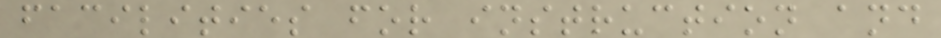facilities for instruction and
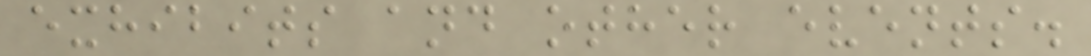exhibits and other events.
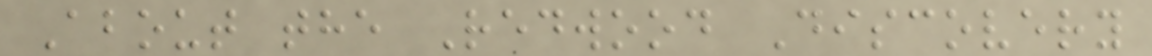About the Redwood Discovery
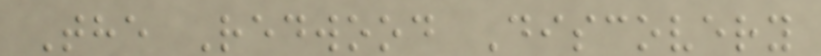The Redwood Discovery
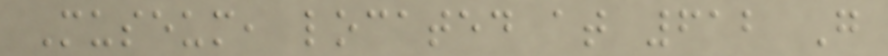Museum, located at 612 G
